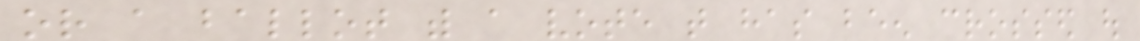or a ballot with a vote that has been crossed out
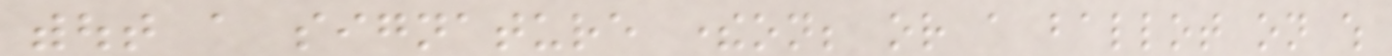without a signature thereon; or a ballot on which
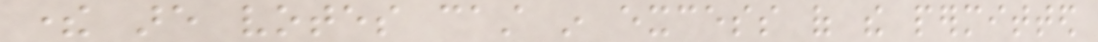there are votes cast in excess of the permitted
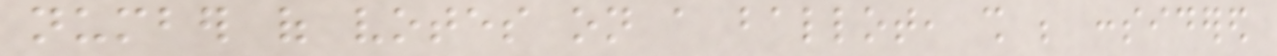number of votes on a ballot, shall be considered
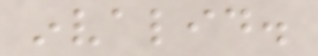invalid.
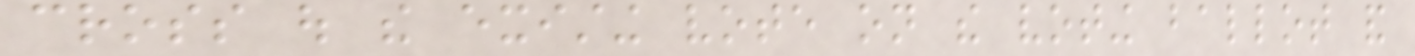cross out the existing vote on the voting ballot and
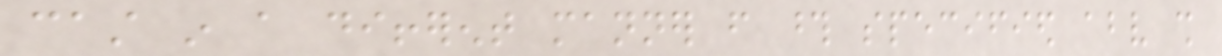cast in a different manner from those specified above shall
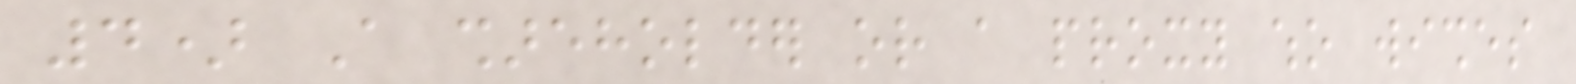4) A shareholder or a proxy who wishes
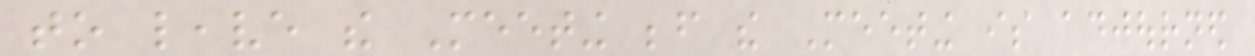to leave the Meeting before the Meeting is adjourned
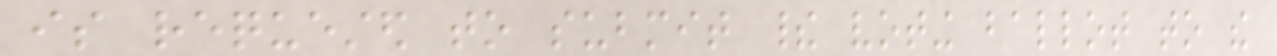is requested to submit their voting ballot to the
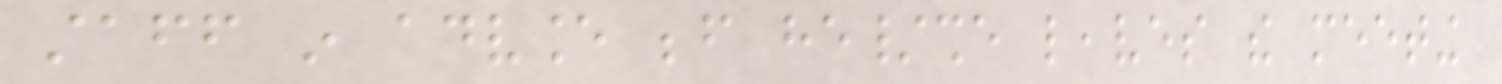staff in advance before he/she leaves the meeting
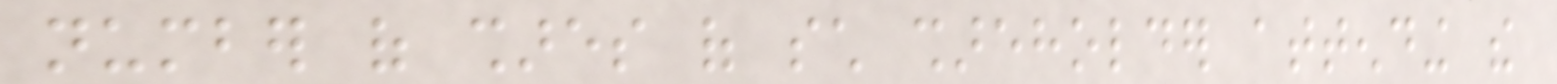number of shares of such shareholder attending the
